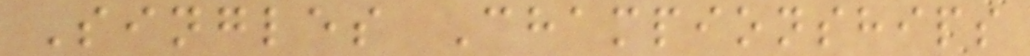Singles Championships
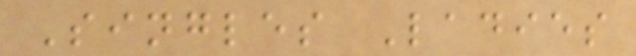Singles Ladies
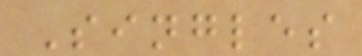Singles
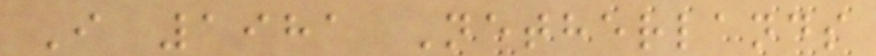I 1981 Netherlands
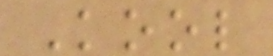Kool
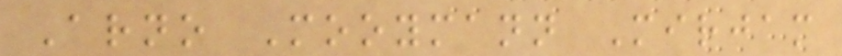Arno Mooymann Mirjam
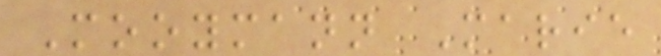Mooymann Marie
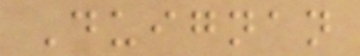Duignan
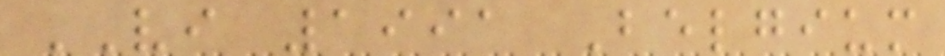VI 1991 Belgium
